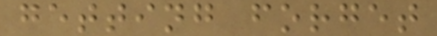getting forget
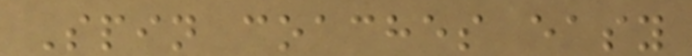Spin coaches easy
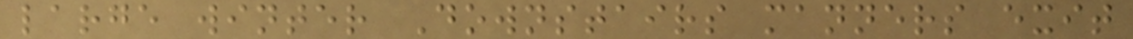large winter Downstairs manners exit
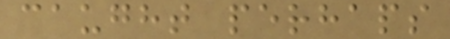caught perhaps
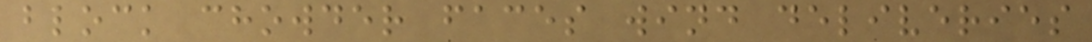block chowder faces wind deliveries
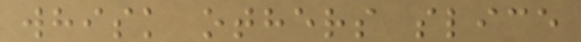whisk others slice
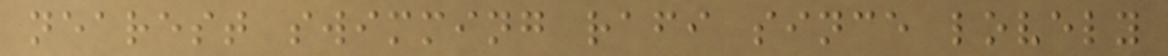nearest swimming rafi since lovely
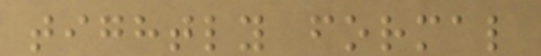tightly formal
